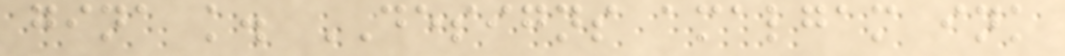gina k. DESIGNS amalgam ink
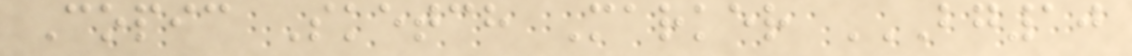Copic Sketch Marker BG10
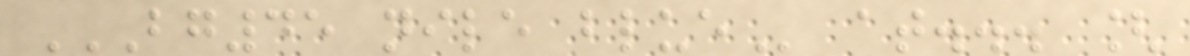BG45 NILE BLUE at... [
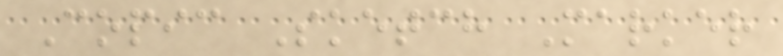Copic Sketch Marker
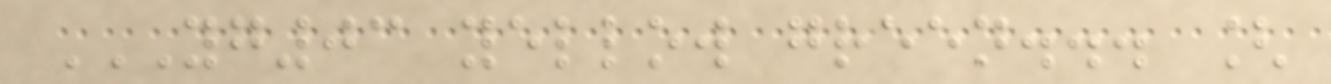YG03 YELLOW GREEN... [
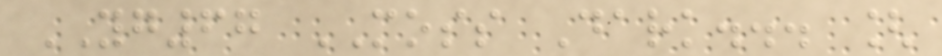YG67 MOSS Dark... [
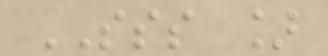SSS ]
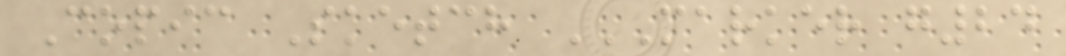Copic Sketch MARKER G24
